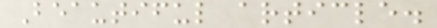Beautiful article.
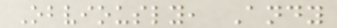Obviously, Andy
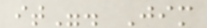it". Jim
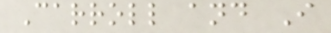Carroll and I
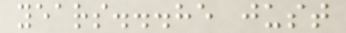years...he just
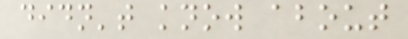didn't know about
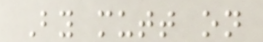By mutt on
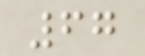67
